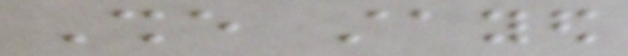She stayed
